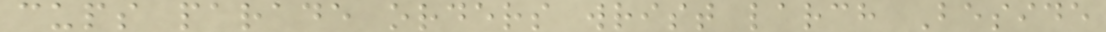cups parade orders wrist larch Beside
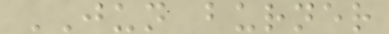JUN burner
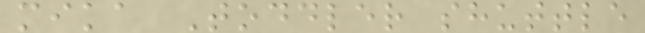mika Toddler shuttle
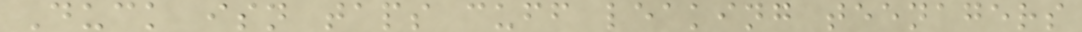Duck isn taps cuff leaking teenagers
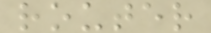router
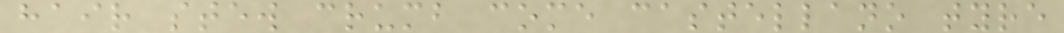hair stew crumb come castellano tyre
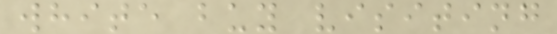white buy visiting
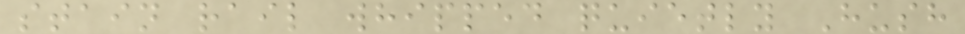stain rail whipped quietly Hush
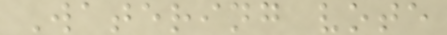Watering vote
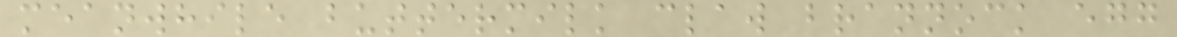meanwhile buttermilk claw brannock egg
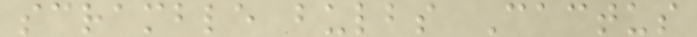scramble bulbs Cactus
